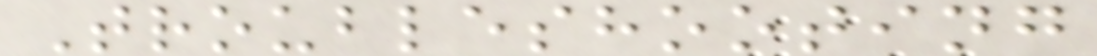Troubleshooting
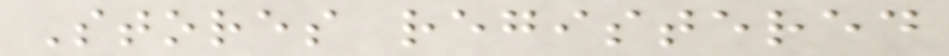Stores registered
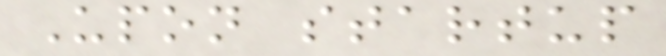Upon startup
